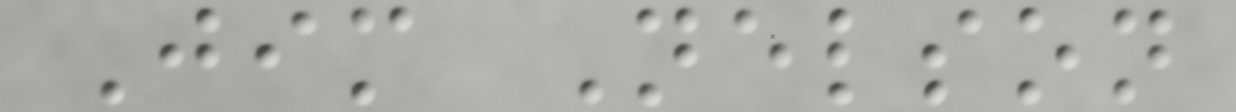Jim Nelson
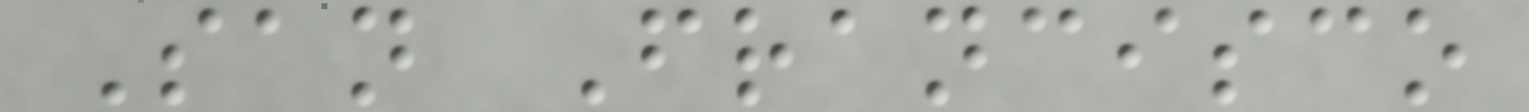San Francisco
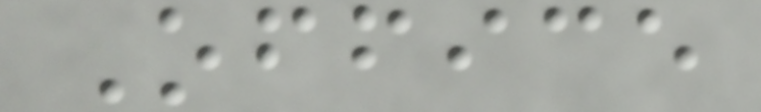Office
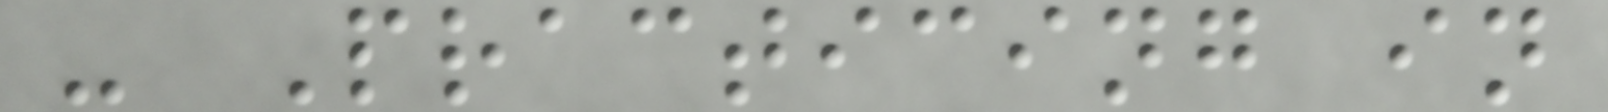- Practicing in
